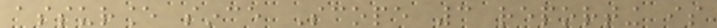assurance since Scope 3 reporting is
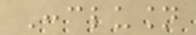Conclusion
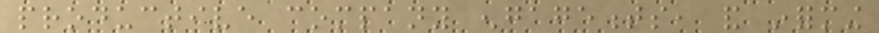productive company engagements, and informing
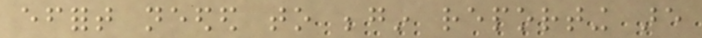effort needed to begin reporting are
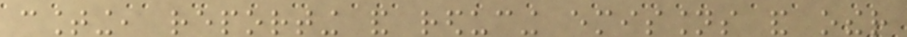counting, reporting and reducing emissions and other
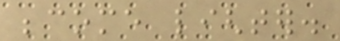become lighter.
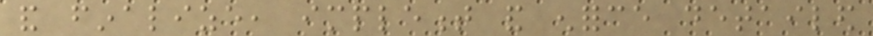and finalize, implement and enforce detailed
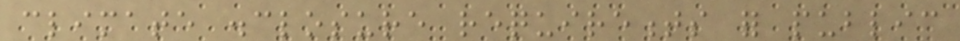climate disclosure requirements for public
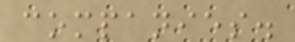companies.
